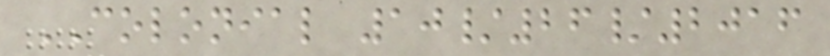COLONIAL 10/26/2016
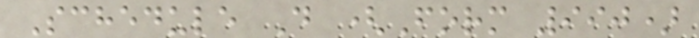Schedule D (Form 990)
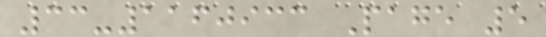33-1160933 Page 5
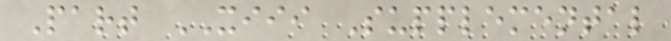Part XIII Supplemental
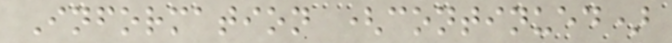Information (continued)
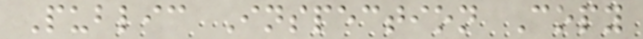Public Inspection Copy
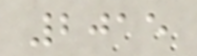2015
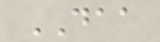DAA
